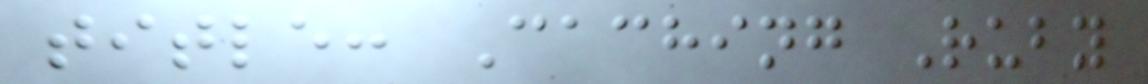title: Caching Ruby
